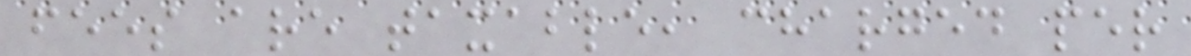fees are taxable, charged per
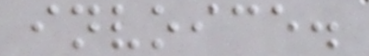invoice.
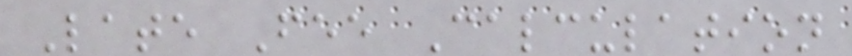Late Fee Calculation
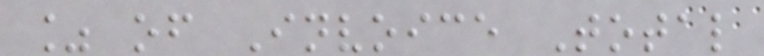% of Invoice Total
